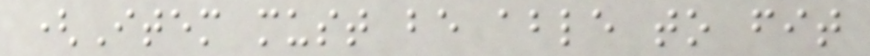(Item must be able to fit
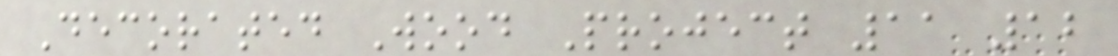Decorated Wood Project 11 12
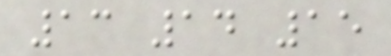13 14 15
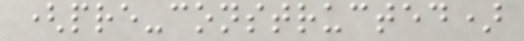(pre-constructed)
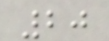20
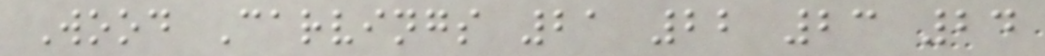Wood Carvings 21 22 23 24
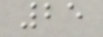25
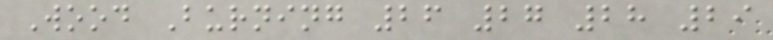Wood Burning 26 27 28 29
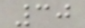30
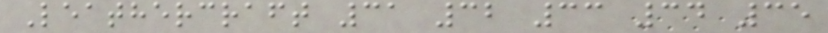Leathercraft 31 32 33 34 35
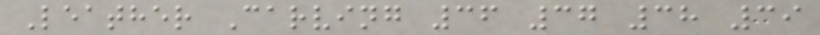Leather Carving 36 37 38 39
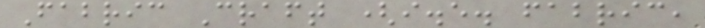Fabric Craft (i.e. fabric,
